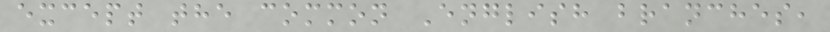except the common English branches,
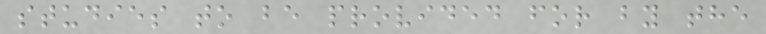studies to be provided for by the
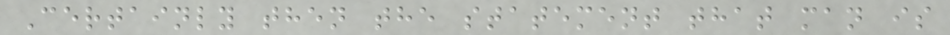Certainly then the statement that man is
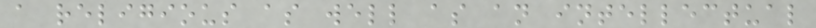a religious as well as an intellectual
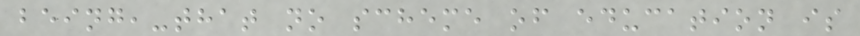being,-that no scheme of education is
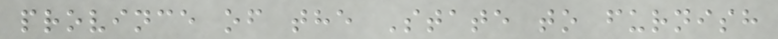province of the State to furnish
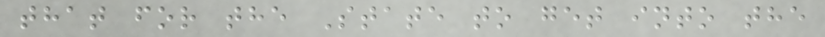that for the State to get into the
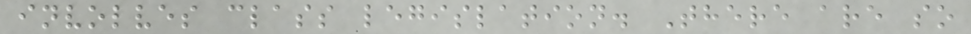involves class legislation. There are so
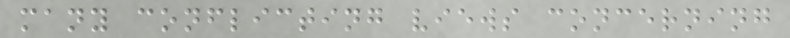many conflicting views concerning
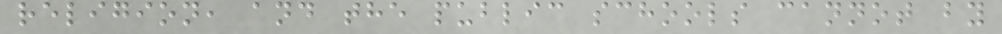religion, and the public schools cannot by
